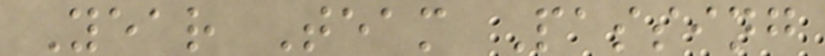Year Team Passing
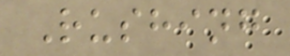Rushing
